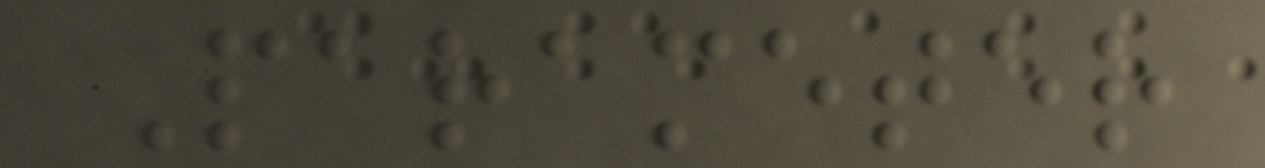Parameter
